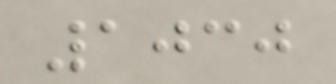1030
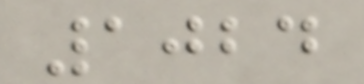1024
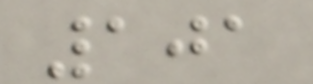101
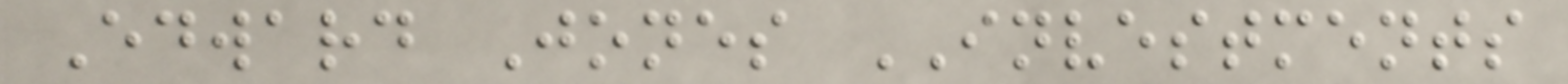Edward Jones INVESTMENTS
